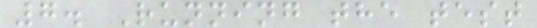7. Running the test
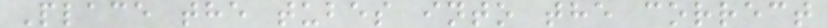Place the tubes into the correct
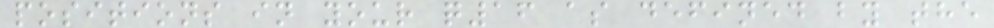positions in your q16 as defined by the
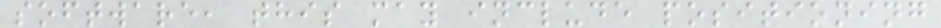software, this may include positioning
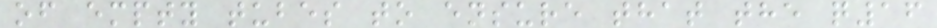of empty tubes to ensure that the q16
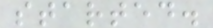started.
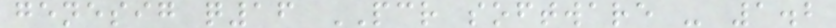genesig q16 PCR software - 1.2
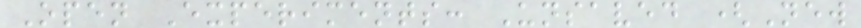Open Experiments: Unsaved (New
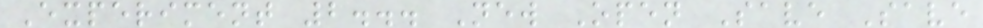Experiment 2... New Open Save Save
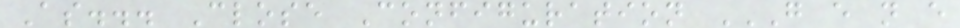As... Close Configuration G E N E
